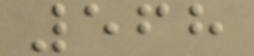568
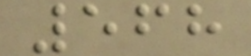568
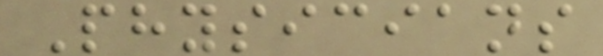Physicians
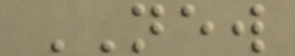NEW
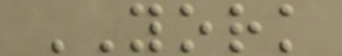YORK
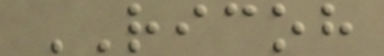RICOH
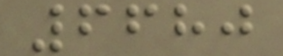6680
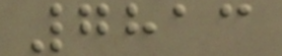7813
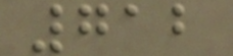712
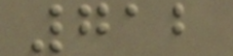712
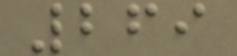269
